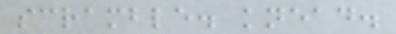scramble. knead.
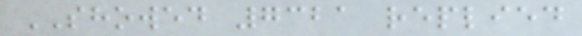SHOWED 7321 replied
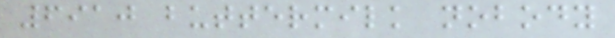6910 buttermilk nobody
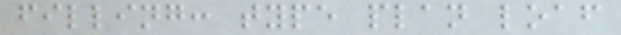filling: type plan loaf
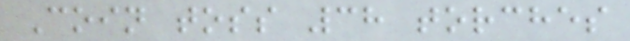Coin toss 38 torches
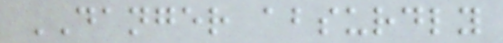DANGER absurdly
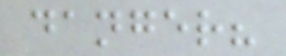danger?
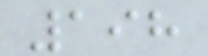198
